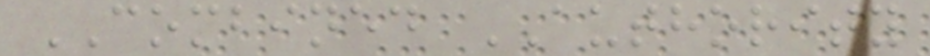COMBINED AUTHORITY
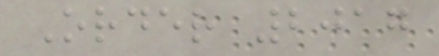Order 2017
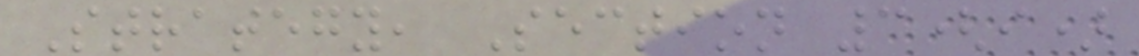Strategy, Section 3(i)
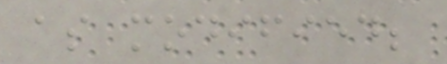as modified;
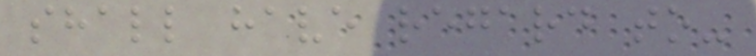shall have regard to-
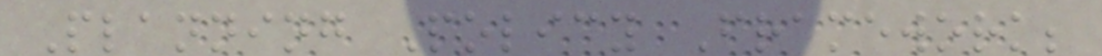Planning Policy Framework;
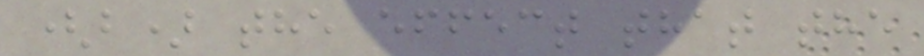(b) the effect that the
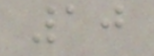10
